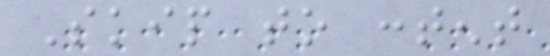Skip to content
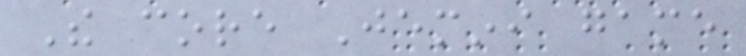The core Jemini game
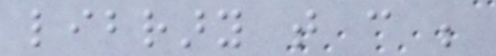library that can be
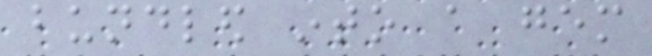bundled into a gem
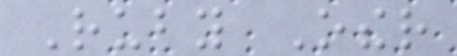Ruby Other
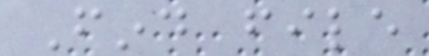Find file
